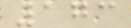173
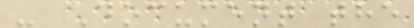- Document the
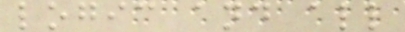logic and all
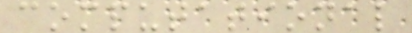computational
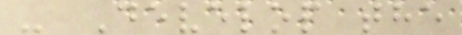- Develop the
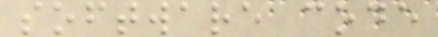software code
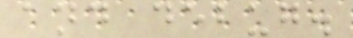and debug.
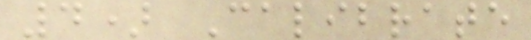4) Calibrate
